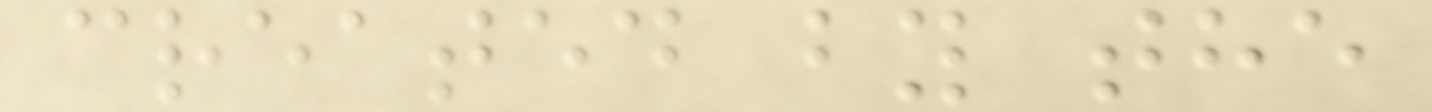created by the
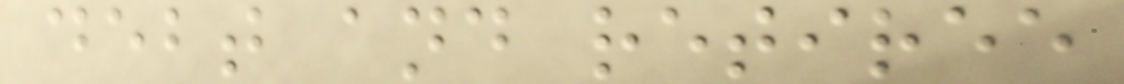debt and retiree
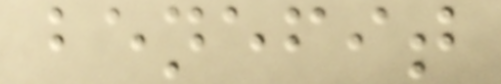benefit
